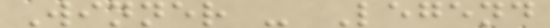Winner - Legend
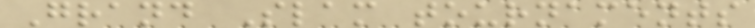Grand Slam tournaments
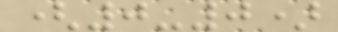(0-0)
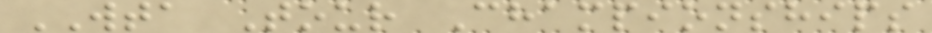WTA Tour Championships
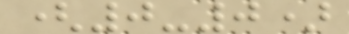(0-0)
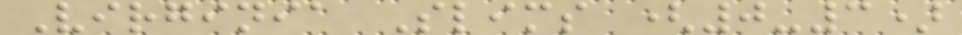Virginia Slims (0-3)
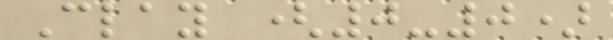Clay (0-0)
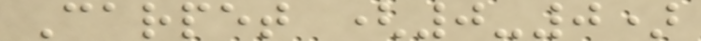Carpet (0-0)
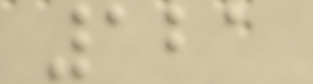121
